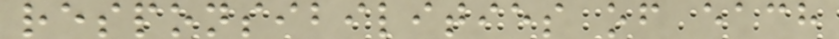responsibilities of each
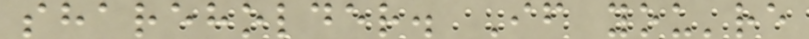shareholder. If you're
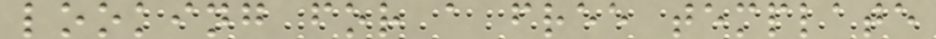looking for a free template
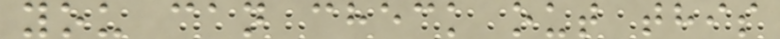you can check out this
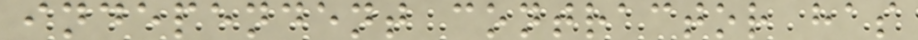independent contractor has
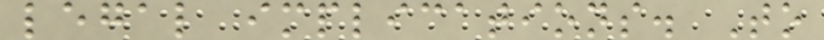legal implications. To
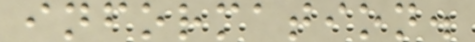information.
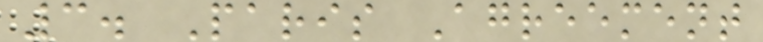3. Paris Agreement
